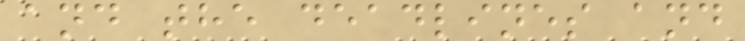and the deadlines and
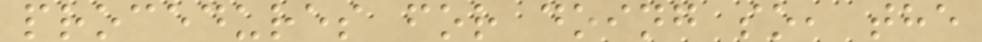procedures for doing so, the
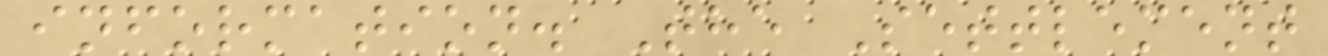information. The Settlement
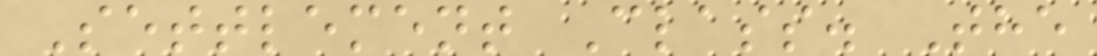Settlement Class. The
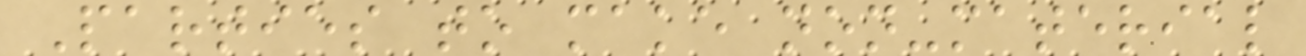Parties to make non-material
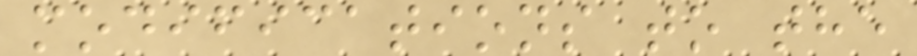modifications to the
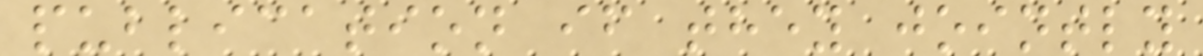publication if they jointly
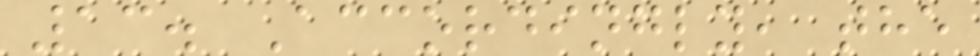13. Accordingly, the
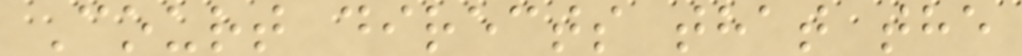Court directs that the
